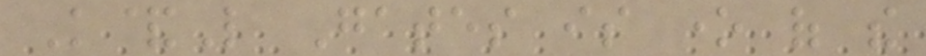K&L Gates is one of the
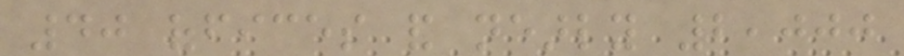40 offices and nearly 2,000
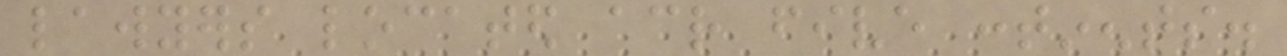lawyers located across five continents.
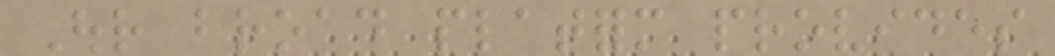Our broad platform provides
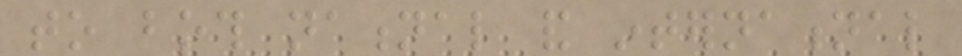to both national and international
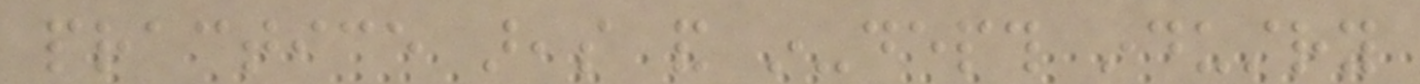practice areas and in-depth industry
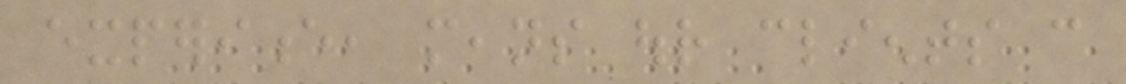experience, means our clients can
